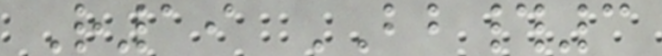R19 BB#3
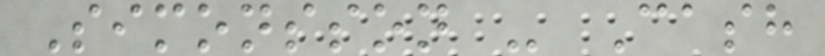Simonsson - Cash
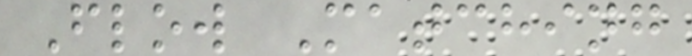Flow Matching
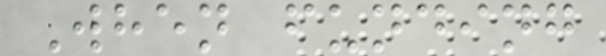When funding
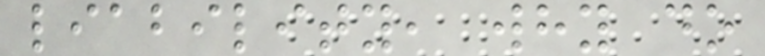liability, why do
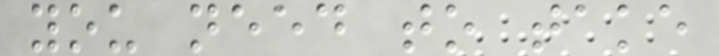you need to take
